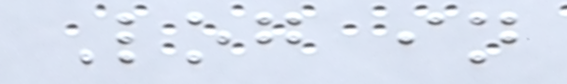Log in
